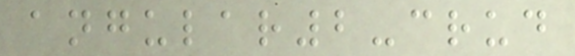angular2-crud
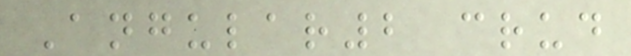Angular2 crud
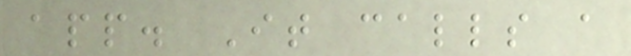app. It calls a
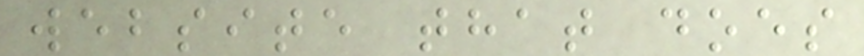website that does
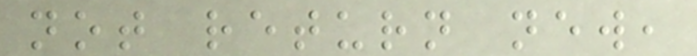not return new,
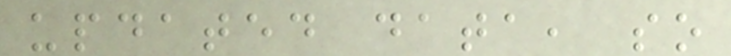updated data, so
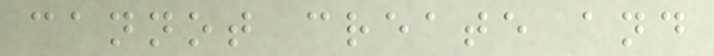cannot create and
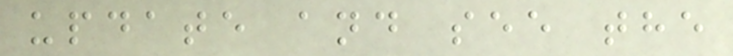update and see the
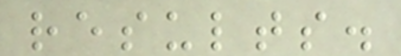results.
